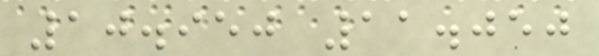10.950 11.050
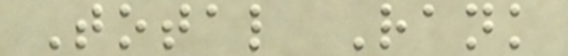Total Rank
